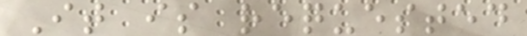It is requested
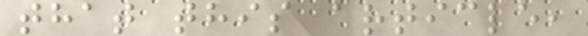that this article,
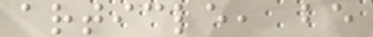article, be
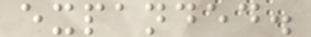expanded.
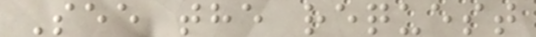See the request
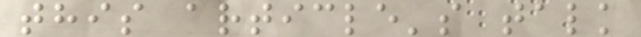this article's talk
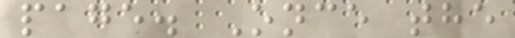page. Once the
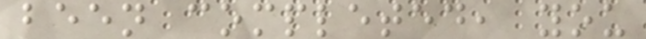been completed, you
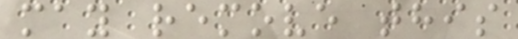may remove this
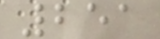251
